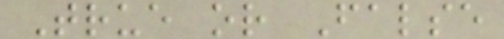True or False
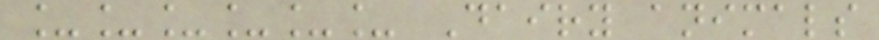______ Dairy animals
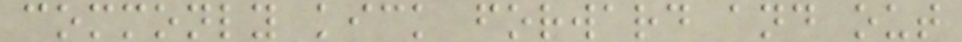commonly kick forward and out
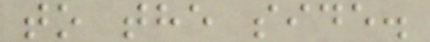to the side.
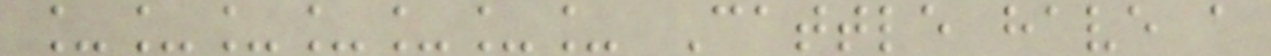_______ Cattle have a
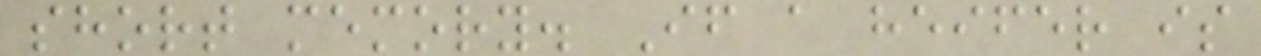short memory. If a heifer is
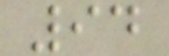94
